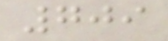709
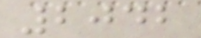2042
